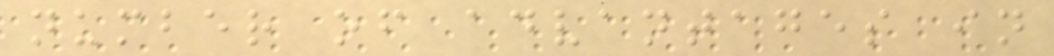number of advantages in
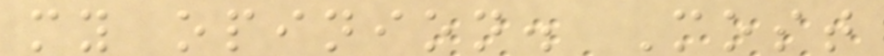my opinion. Most
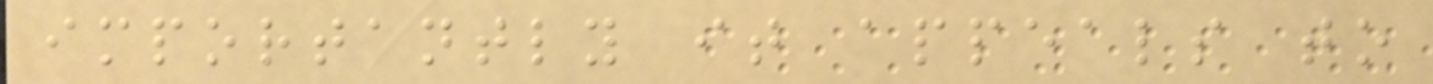importantly it appeals to
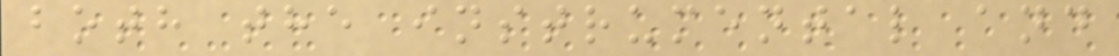both the instrumental and
